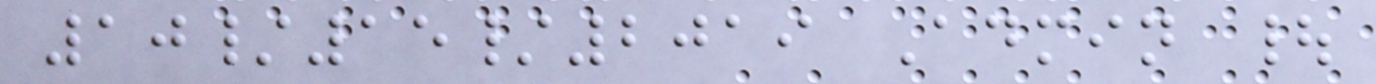10/15/2019 Admin |
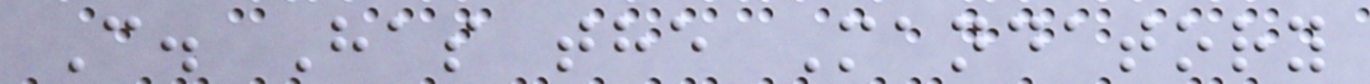C. Has the Mandatory
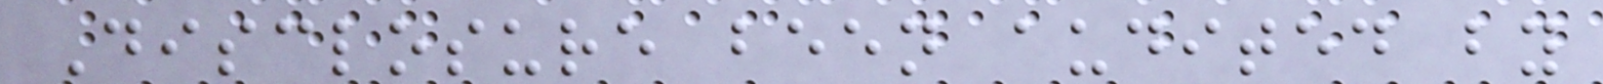Disclosure been audited by
